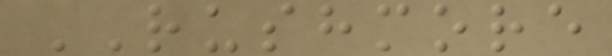RUSHMORE
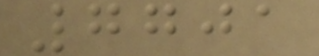7701
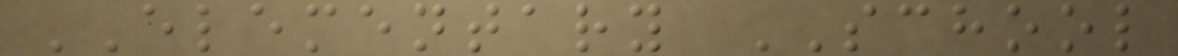ELEMENTARY SCHOOL
